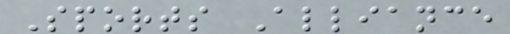Sports Alliance
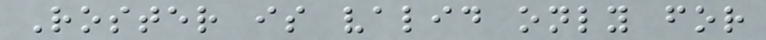Roster is valid only for
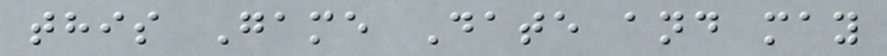this Game Date and may
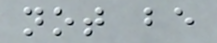not be
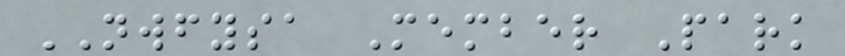NWFYSA Member Park
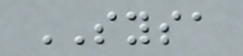SYSA
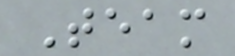Team
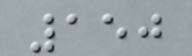150
